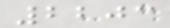2203
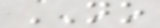NO
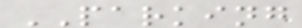PARKING
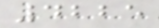4225
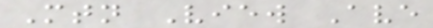Mtn View Ave
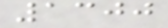1300
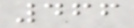466
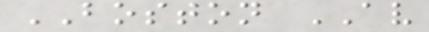BOSTON AV
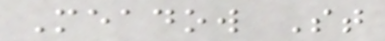Meadow St
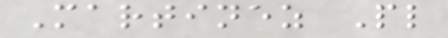Martinez Pl
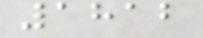1812
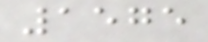1575
